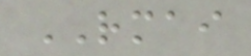RMAI
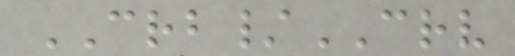CRB/CRV
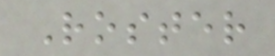Roster
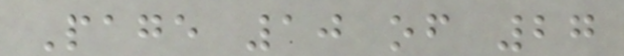Page 10 of 27
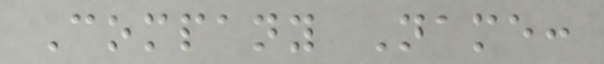Company Name:
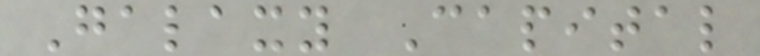Galaxy Capital
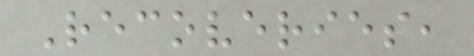Recoveries,
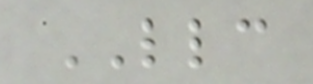LLC
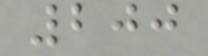200
